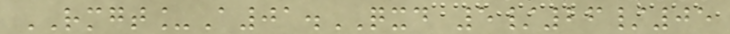RMGT_A01.QXD 5/26/05
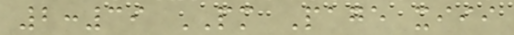2:39 PM Page xiii
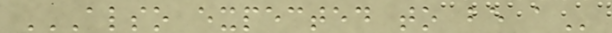ALSO EXPECTED TO BE A
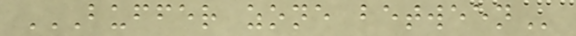BUFFER ZONE BETWEEN
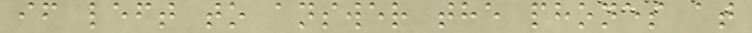if left to answer the phones at
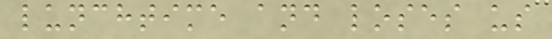lunchtime and loses us
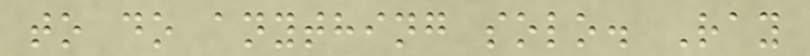to do anything solo. Ray
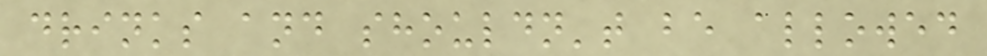drinks and shouldn't be allowed
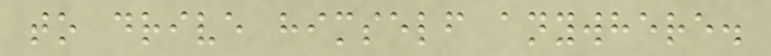to drive himself anywhere.
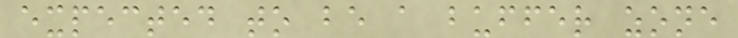expected to be a buffer zone
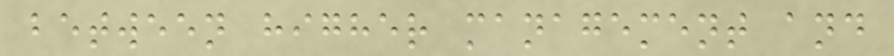between higher management and
